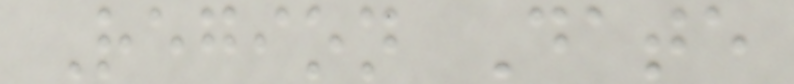Region Date
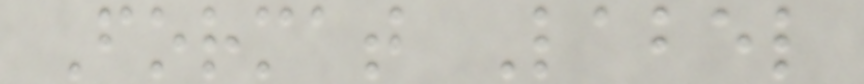Format Label
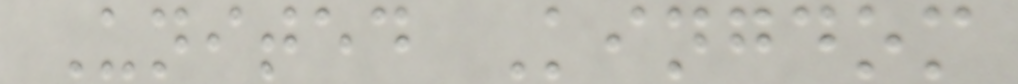United Kingdom
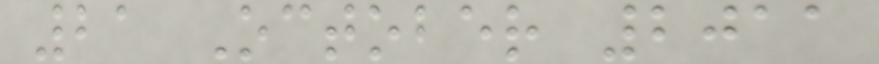21 October 2011
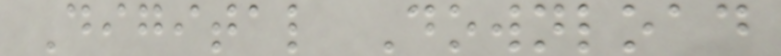Digital Download
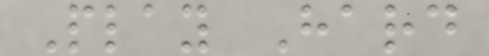Play Hard
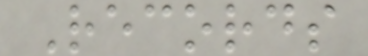Records
